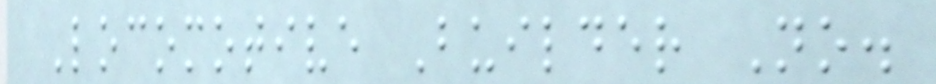Locomotive Builder No.
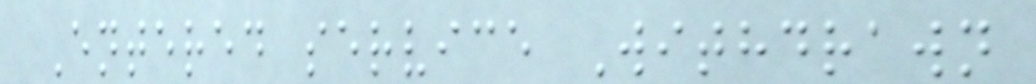Entered service Withdrawn
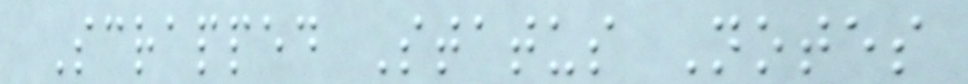Scrapped Status Notes
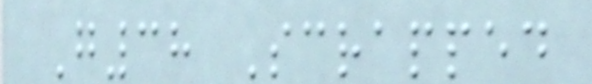G38 Scrapped
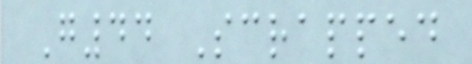G44 Scrapped
